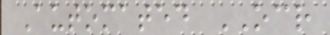Automated OCR
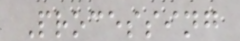Processing
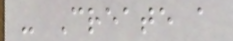- Create a
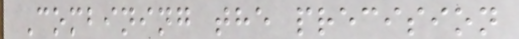Combining the precision
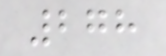278
